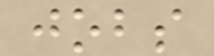jobs
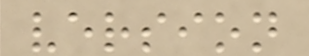version
